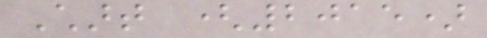Chart (2015)
